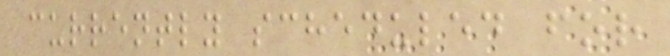currently scheduled for
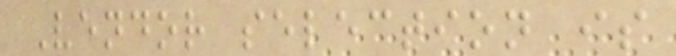Vendor selection is
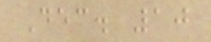Dec. 10
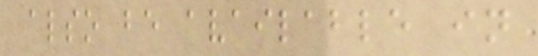also be available in
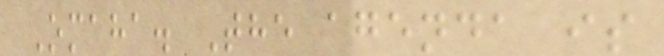Omaha. The agenda is
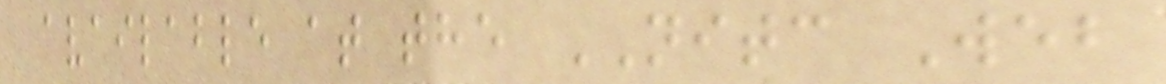available at the NITC Web
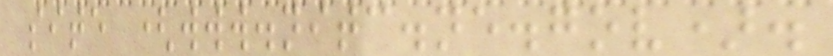site (www.nitc.ne.gov).
